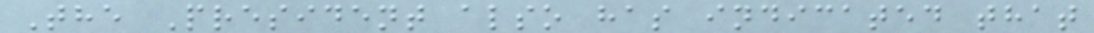The President also has indicated that
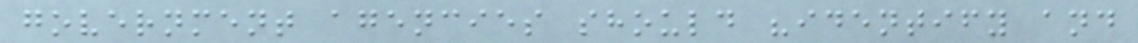government agencies should "identify and
